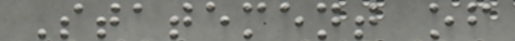Statement of
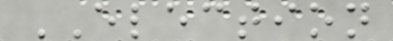ELECTION
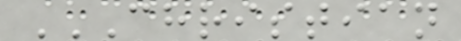CHRISTIAN
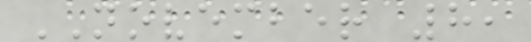NOVEMBER 8,
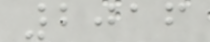2016
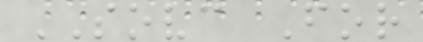SOVC For
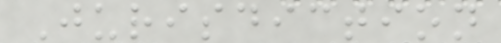Jurisdiction
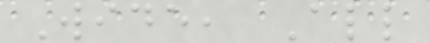Wide, All
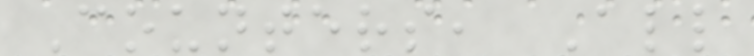Counters, All
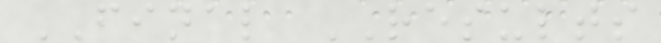FINAL RESULTS
